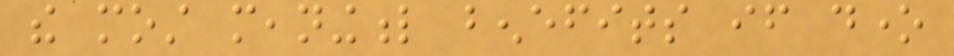the most meaningful benefits if done
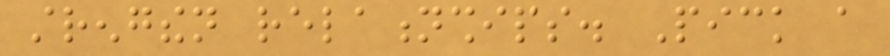strengthen relationships. Pick a
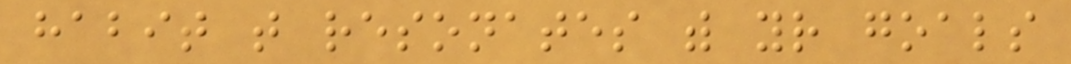habit that resonates with your goals
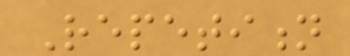Repetition
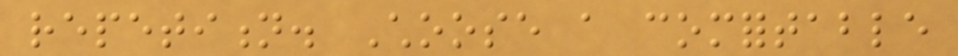repetition. Choose a comfortable
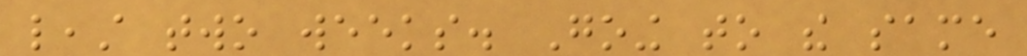least two weeks. Going to the same
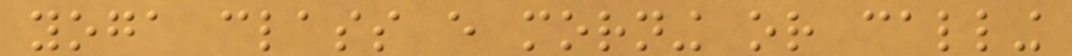yoga class every morning or calling
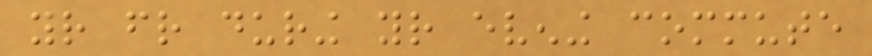your friend during your evening commute
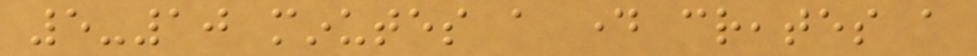5-10 minutes a day creates a
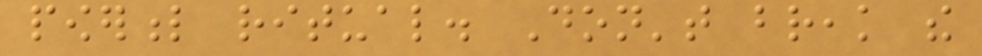powerful ritual. Don't break the
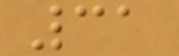31
